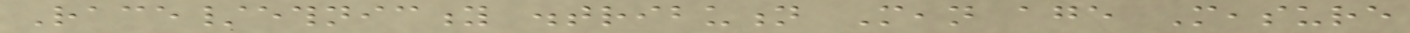Race/ethnicity distribution Mean age Measure
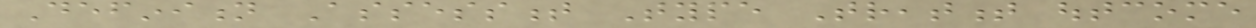Definition Assessment Type Treatment outcome
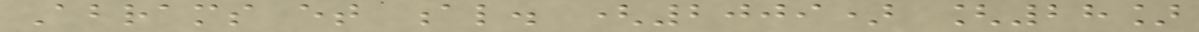Abrams et al. (2009) [28]
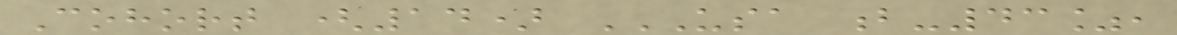Cohort (14) USA B-43%,
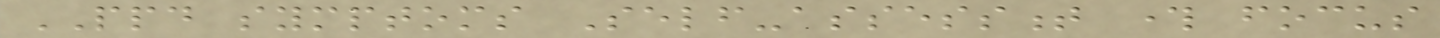PPD symptoms Self-assessment through focus
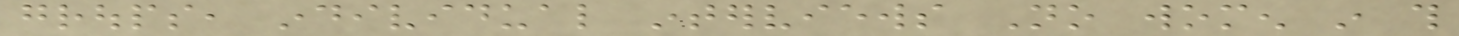groups, individual interviews No women in this
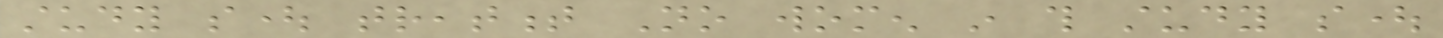study sought treatment No women in this study sought
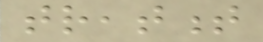treatment
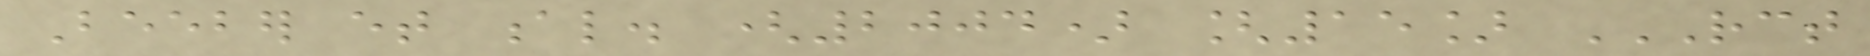Beeber et al. (2004) [15] RCT
